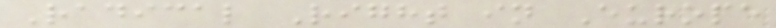Radical Right in Europe
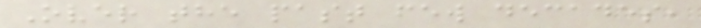Over the past few decades,
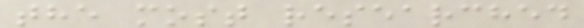the most researched
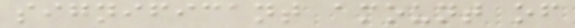significant amount of
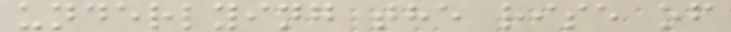underlying the rise of
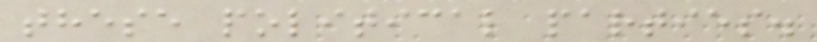these political parties.
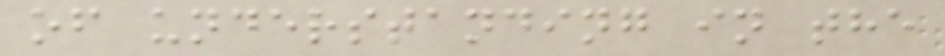of understanding in the
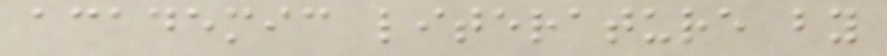academic literature by
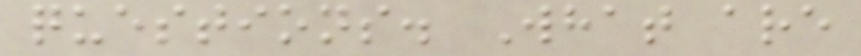questions. What are
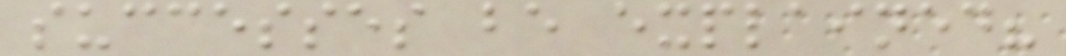successes be explained?
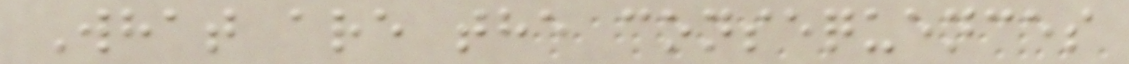What are the consequences
